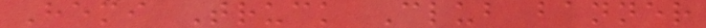Hemi Truck Club banner
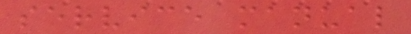service manual
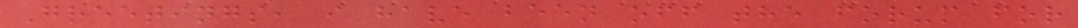Greetings, i have been off the forum for
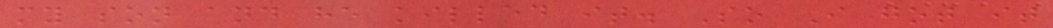my son and he killed it. So I got it
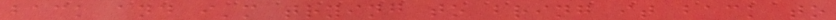back and i'm trying to bring it back to
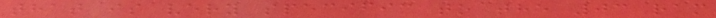that is very specific to the 03 ram
